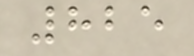825
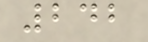242
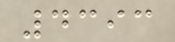4393
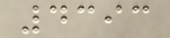4393
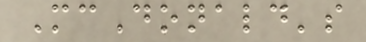McDonald's
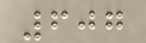607
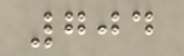704
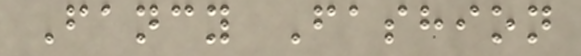Fancy Fashion
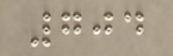704
